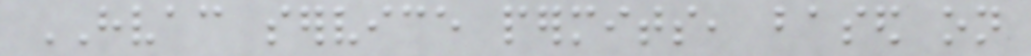HVAC service permits, based on
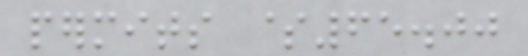permits $65.00
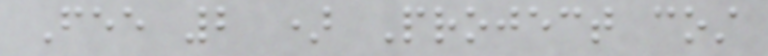Fee 2 ) Project cost
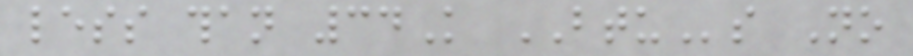less than 34K BTUs No
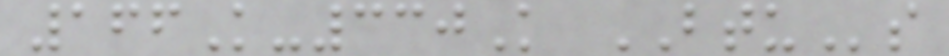166K-330K BTUs
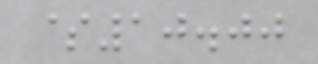$10.00
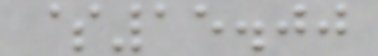$15.00
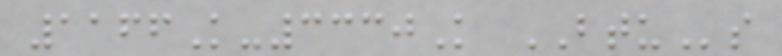1166K-3330K BTUs
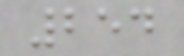254
